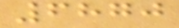6870
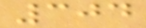304
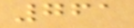761
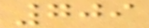709
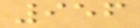956
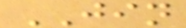JIN
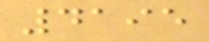4195
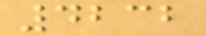4232
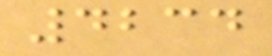4234
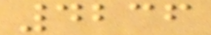4236
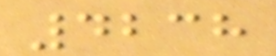4238
